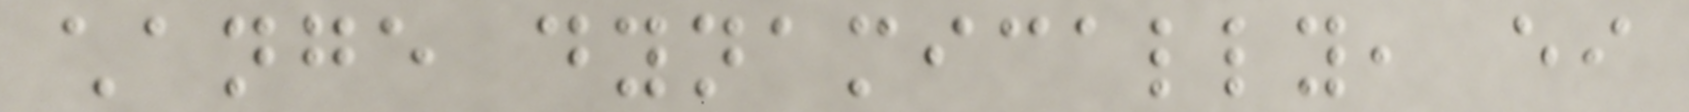change dynamically, either
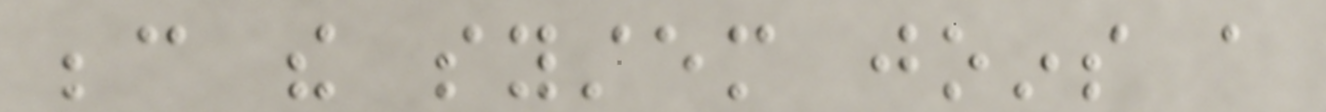because the system joins a
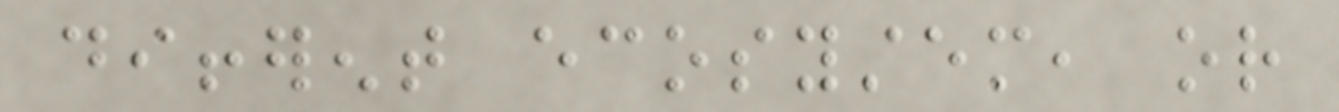different ecosystem, or
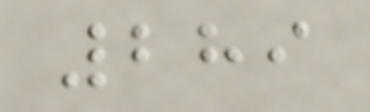289
